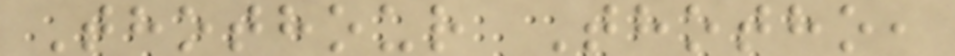Thothour Thotho,
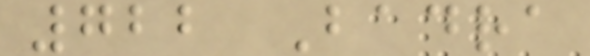722 Badra
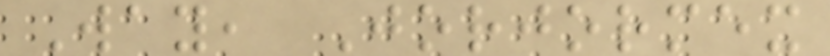Way, Jorjormex
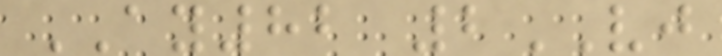AY82 2VJ
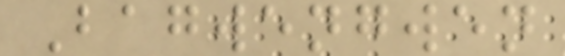Bagwengwen
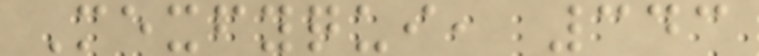Mexfyqui, 343
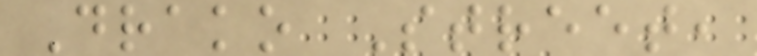Drako Street,
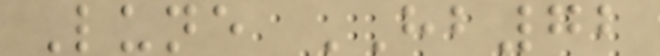Lune HB72
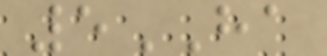5HA
